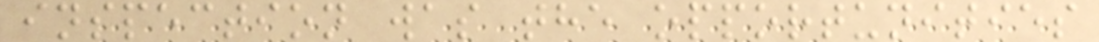inspection was the opportunities
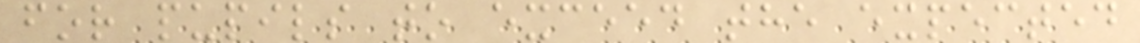for pupils to exceed the expected
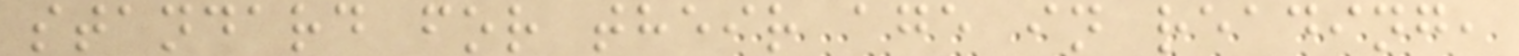standard for their age in reading,
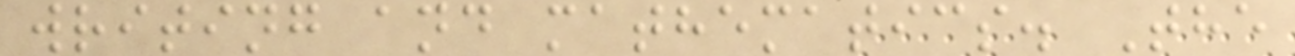writing and mathematics. The
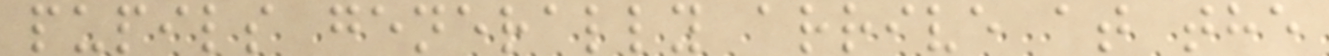pupils generally arrive at the
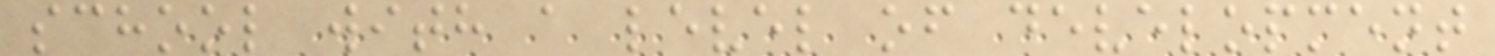school with a level of development
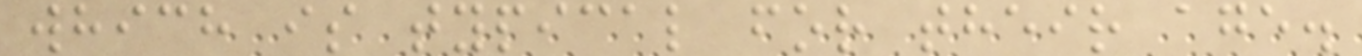which is typical for their age.
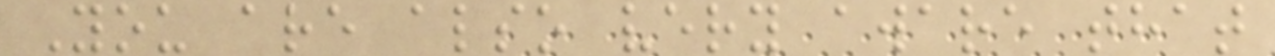You are also very aware that
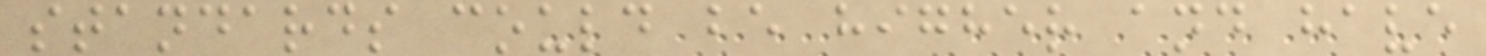standards could be higher and have
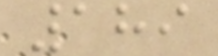189
